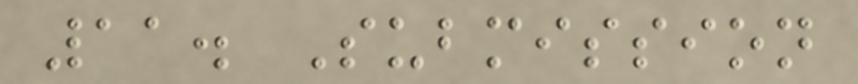11. Submission
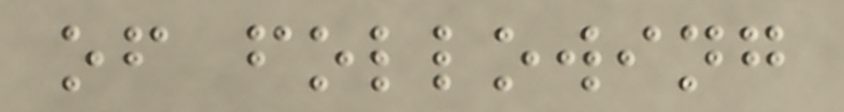of following
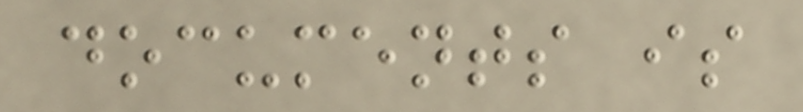documents is
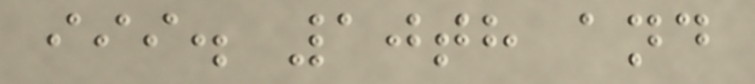iii. 10th and
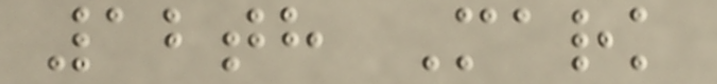12th Mark
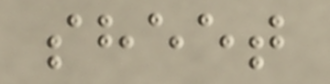sheet
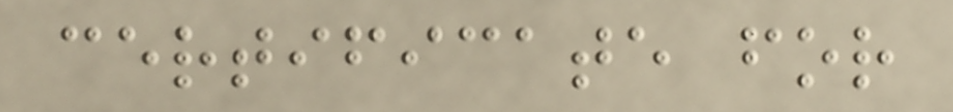certificate for
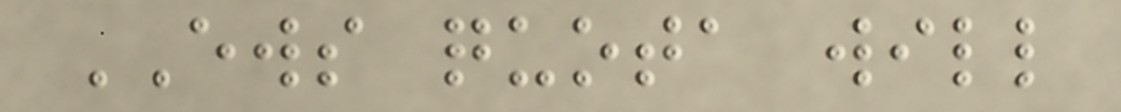EWS quota will
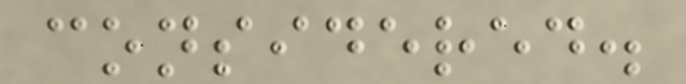considered.
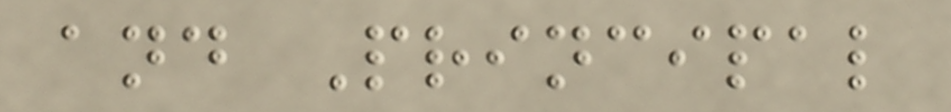and Principal
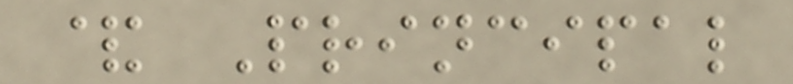& Principal
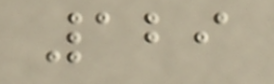129
